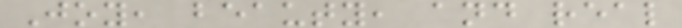Joy, beauty, and real
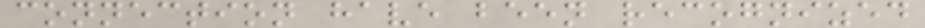connection have been recognized
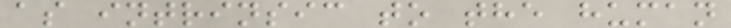as intrinsic to the human
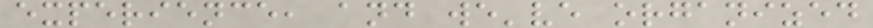experience, and we've organized
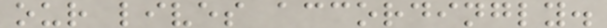our lives accordingly.
